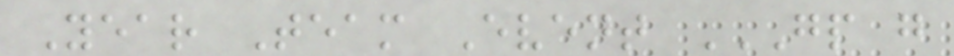Year Team Event GP G
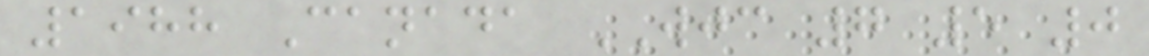1988 Canada WJC 7 5 0
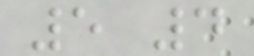5 4
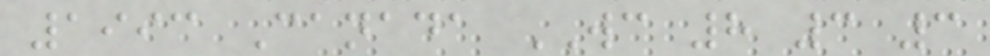1993 Canada WC 8 3 3
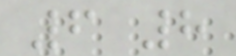6 8
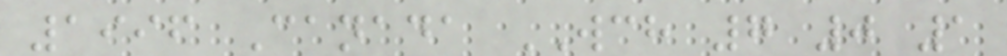1996 Canada WCH 7 0 1
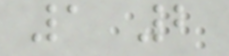1 2
